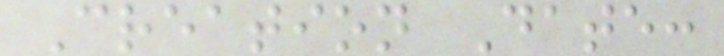Creation Date:
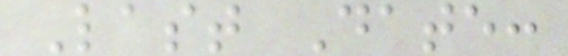Last Date:
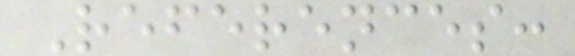References:
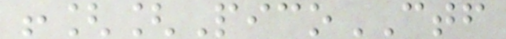![[PicoCTF
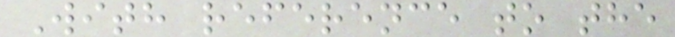With reference to the
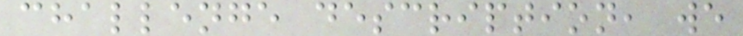challenge description, we
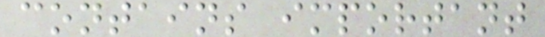contains important
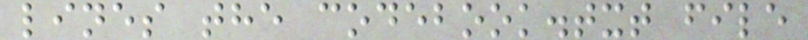lines the codebook.txt file
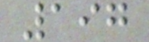197
